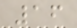16
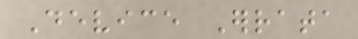Device Errata
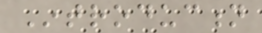Introduction
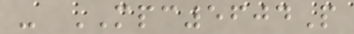- MPC5604P
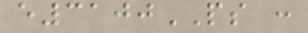e3100PS :
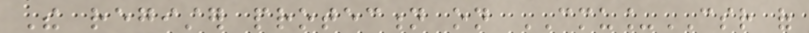The register protection on CMU_CSR of
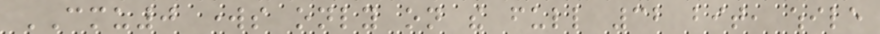CMU0 works only on the full 32 bit, while
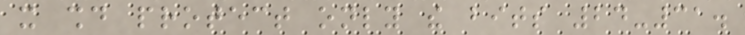it should protect only the bits 24-31.
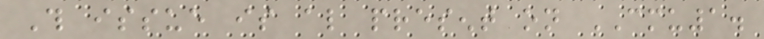This issue is also present on CMU1.
